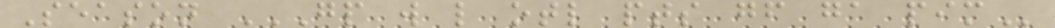Season GP W L OTL PTS GF GA PIM
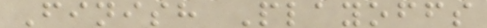Finish Playoffs
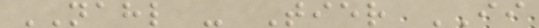NAHL - Tier II
